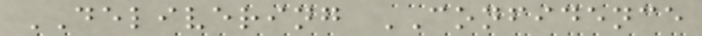DELIVERING CONFIDENCE
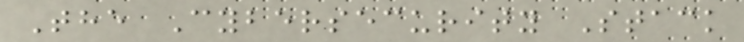The Cybersecurity Stack
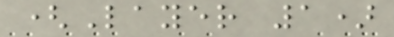(Layer 1)
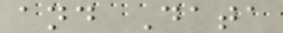and Data
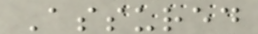Assured
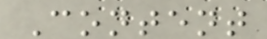Content
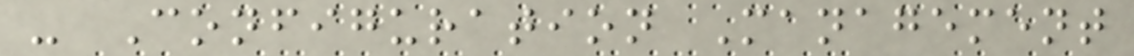- Configuration Management
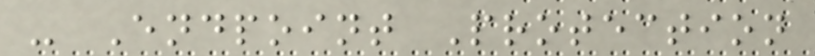- Endpoint Protection
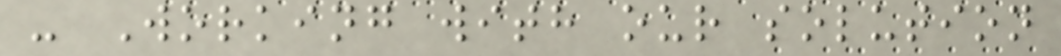- Working with our solution
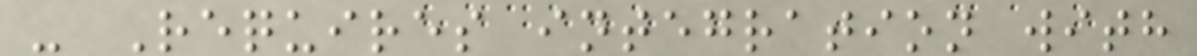- Requires integration with
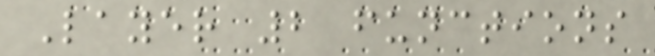Layer 2 functions
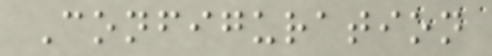Configuration
